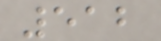512
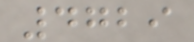4729
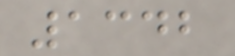1342
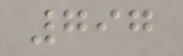797
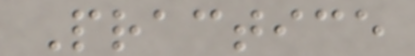Practice
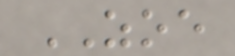ZOE
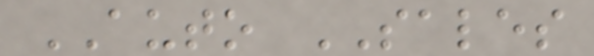AUTO SALES
